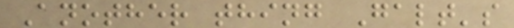Another thing Galt's
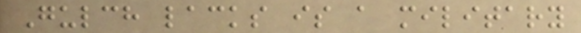Gulch lacks is a military
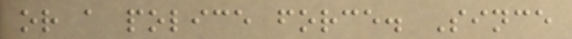or a police force. Since
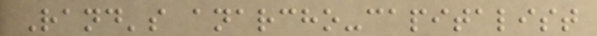Rand's anarcho-capitalist
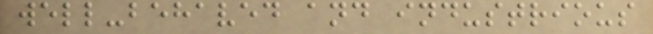well-behaved and industrious
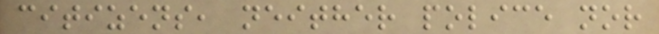citizens, neither police nor
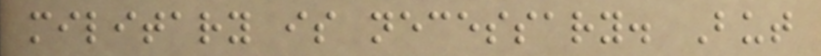military is necessary. But
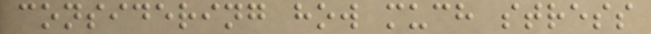considering how much stress
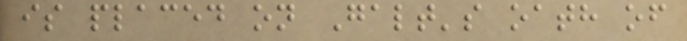is placed on Galt's oath of
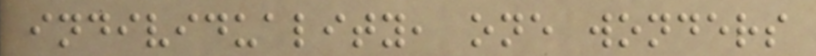individuality, one wonders
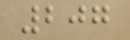207
